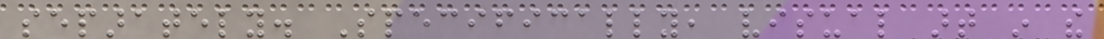separately. Specifically, visual art in the
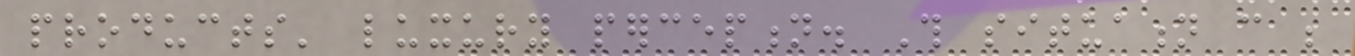products' luxury perception. This situation can be
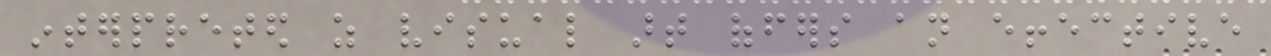interpreted as visual art offers an effective
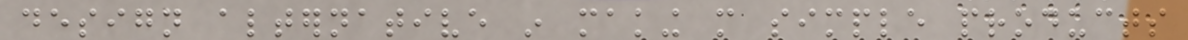design alternative in making more simple products
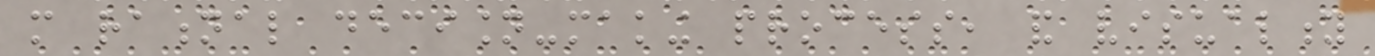more rational decision-making process, and visuality
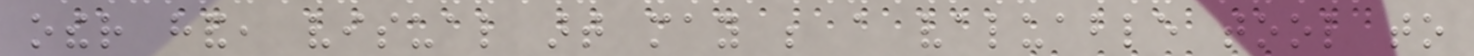other hand, visual art may be a valuable tool to
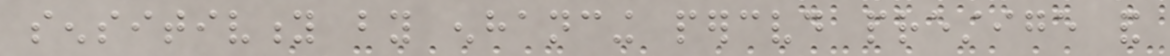sensitivity by enhancing perceived prestige and
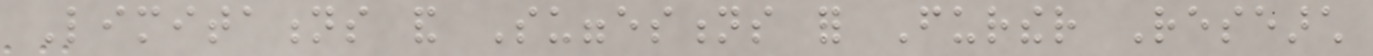Limitations and Suggestions for Further Research
